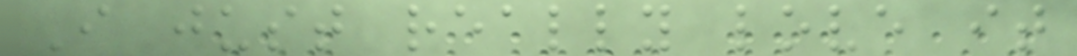I just really love it
